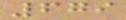679
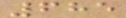685
